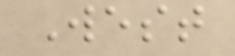West
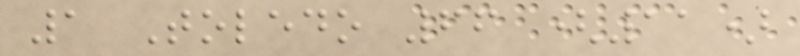1 Toledo 66 (11)
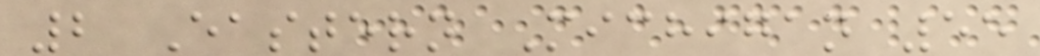2 Eastern Michigan 55
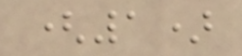(1)
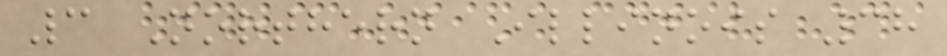3 Northern Illinois 38
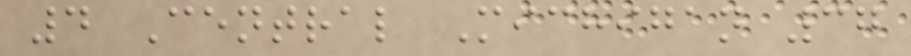4 Central Michigan 37
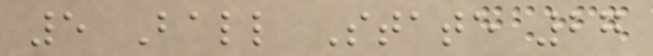5 Ball State 27
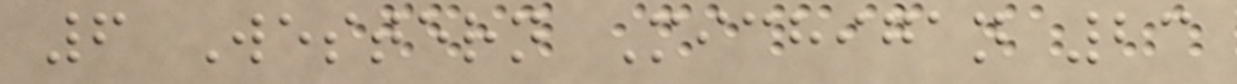6 Western Michigan 23
